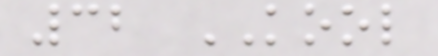32 KOOL
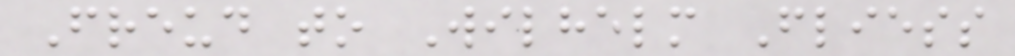Freud to Wilhelm Fliess
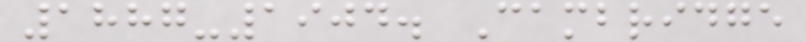1887-1904. Cambridge
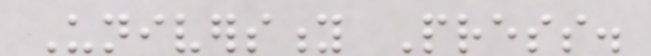University Press.
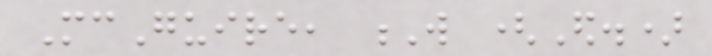McGuire, W (Ed.)
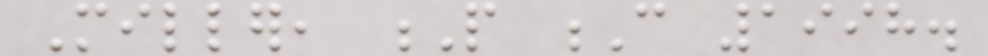Miller, P C 1998.
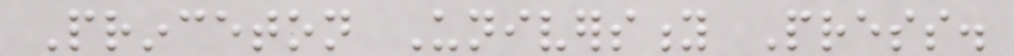Princeton University Press.
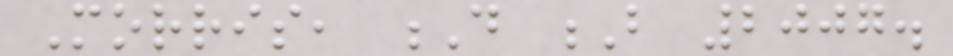Morris, D B 2007.
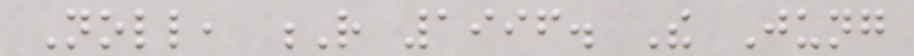Noll, R 1996. The Jung
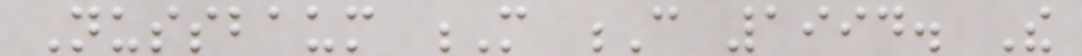Nussbaum M C 1994. The
